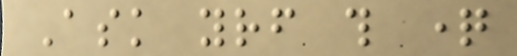Ask yourself this question
